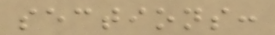sections:
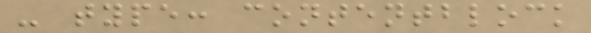- type: contentblock
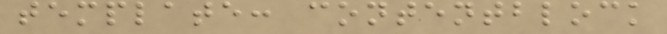template: contentblock
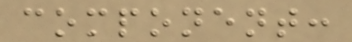component:
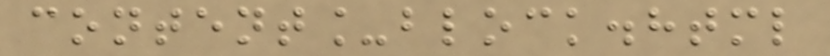content_block.html
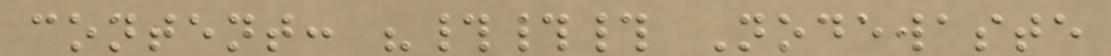content: "### Nodewaste
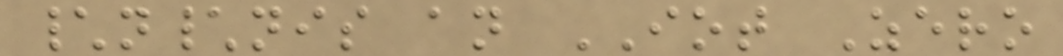\n\nis an IOT Zero
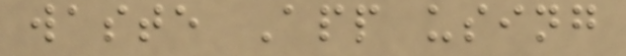waste App using
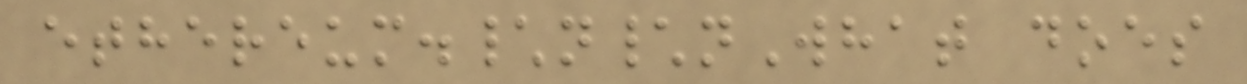ethereum.\n\nWhat does
